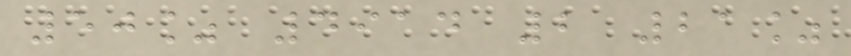50% 4914 2 21%
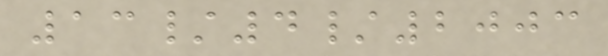13/4/2003
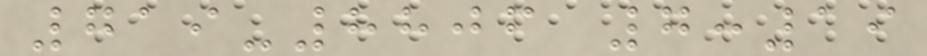719-8806 7:19
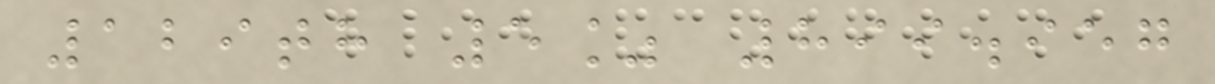129th 5% 899.957
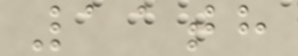11th
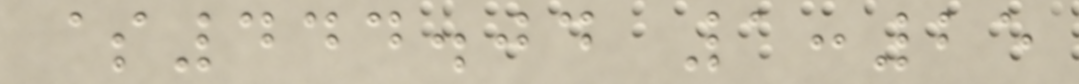$444.04 1:25
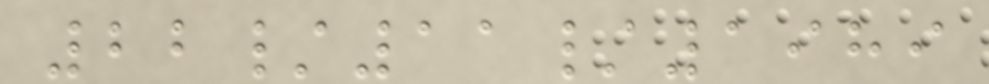22/11/1989
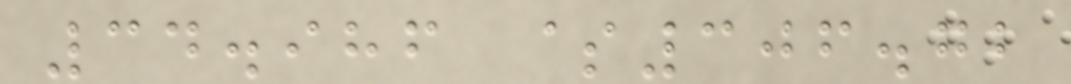34.986 $306.72
